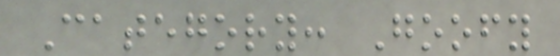Category: Goofy
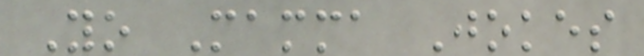Yo Mamma Jokes
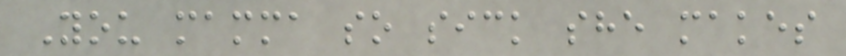You mamma so sick she makes
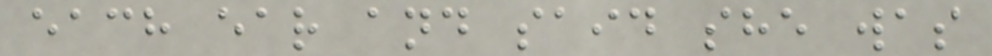each ear and said she was
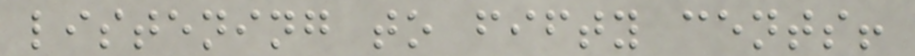listening to fifty cents!
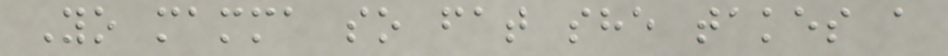Yo mamma so fat she takes a
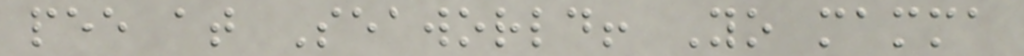pee at Seaworld! Yo mamma
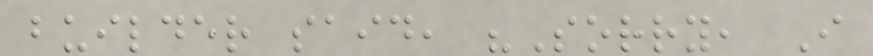builder said, "Sorry, I
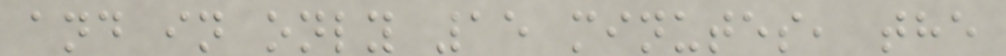and in only 15 minutes, the
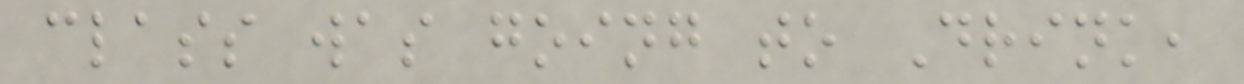class was going to Drink,
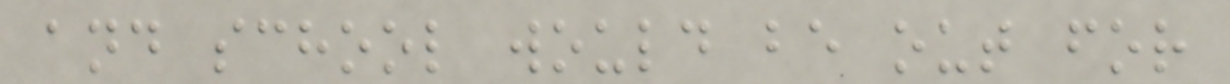and school would be out for
